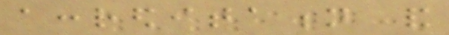accreditation and
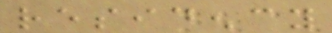residency
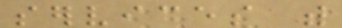services with
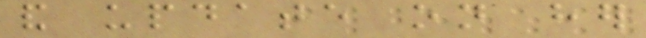and update on her
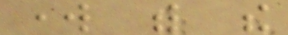work with the
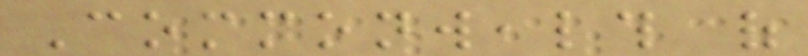Commonwealth of
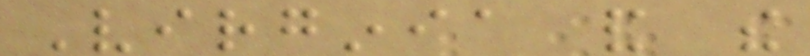Virginia and the
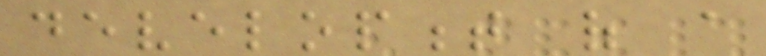development of a
